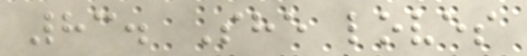83. She loves
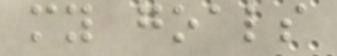my goals
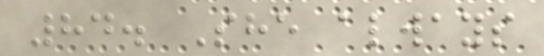84. She always
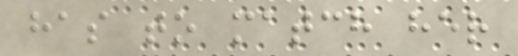has to match her
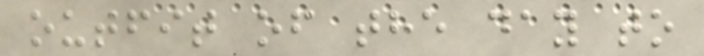outfit of the day to
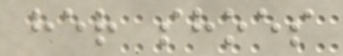her shoes
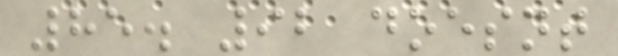85. 92 doesnt
